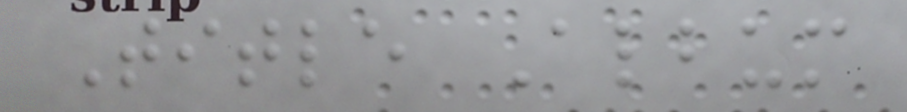Title Album
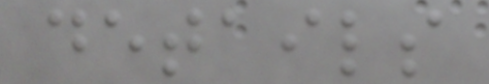details
